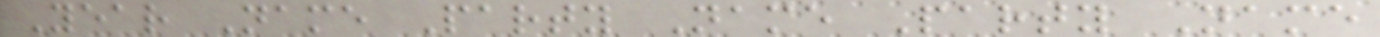Year Name Party Name Party Name
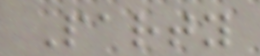Party
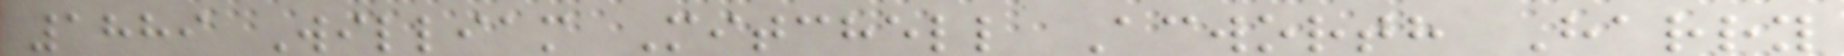1889 William Mitchell Acworth Harry
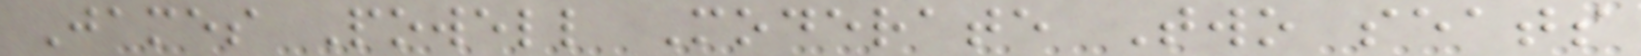James Powell Moderate Two seats
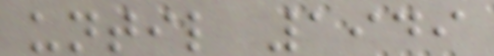until 1949
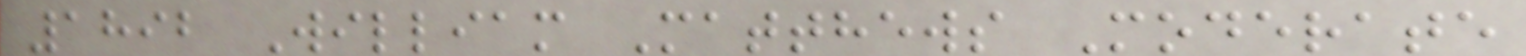1892 William Matthews Moderate
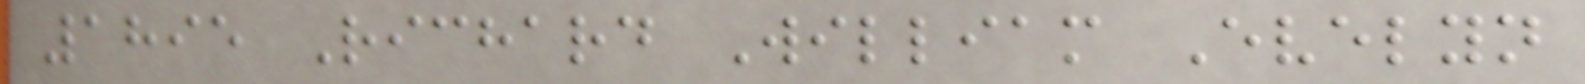1895 Richard William Evelyn
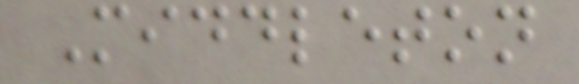Middleton
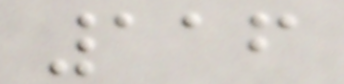116
